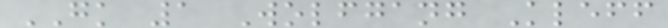GK 1 Wolfgang Kleff
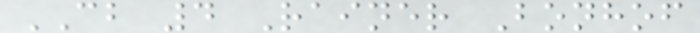CB 4 Rainer Bonhof
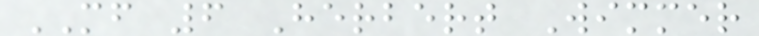MF 6 Herbert Wimmer
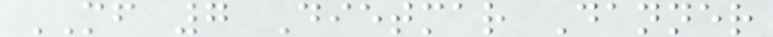MF 7 Dietmar Danner
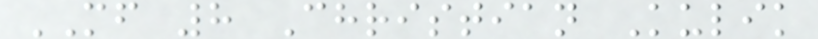MF 8 Christian Kulik
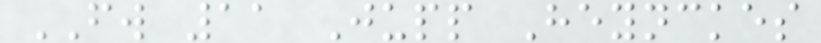FW 11 Jupp Heynckes
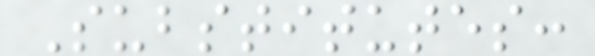Substitutes:
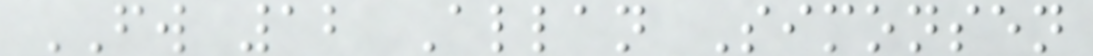FW 12 Allan Simonsen
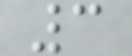3
